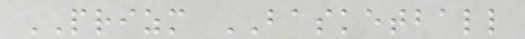PRIZM BASKETBALL
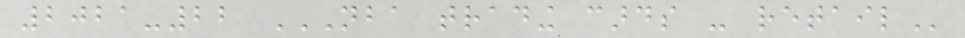2021-22 NBA TRADING CARDS - RETAIL
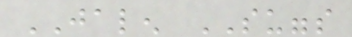JALEN SUGGS
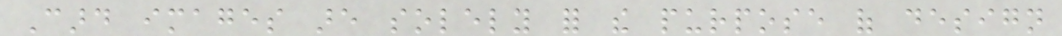Card images are solely for the purpose of design
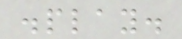display.
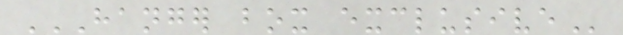HANGER BOX EXCLUSIVE
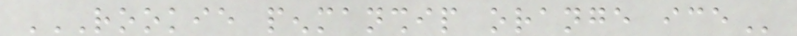ROOKIE PENMANSHIP ORANGE ICE
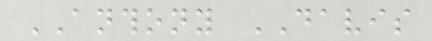ANTHONY DAVIS
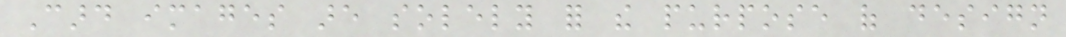Card images are solely for the purpose of design
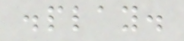display.
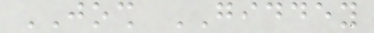JOSH GIDDEY
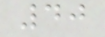40
